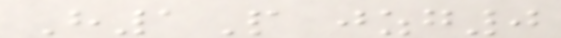H1P jzg0
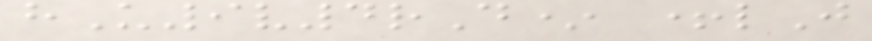hU9v4rD* +lJ
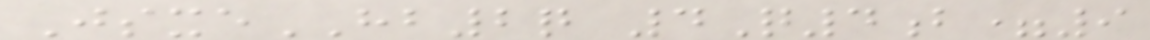JsxeHB2q 4Q4b=9
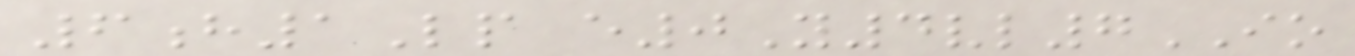6h1Lp e0Y4vl7IO
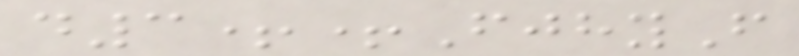d3++FjhyF
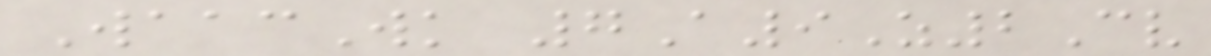WaacWk 7A9Z2Cv
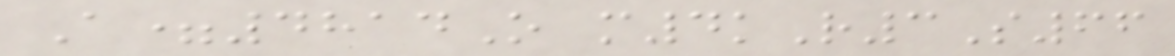A=4814O m4kR3S66
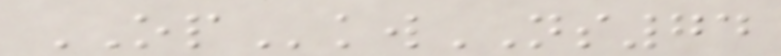OPkwNS74
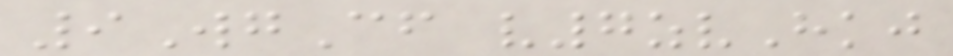9WgCf v7zvHkj
